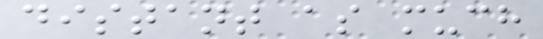distant as much
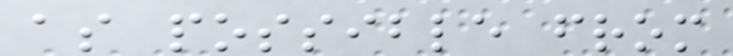as possible from
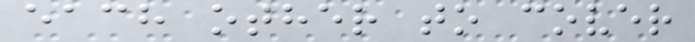each other to cover
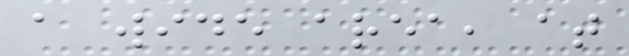a wide area, at
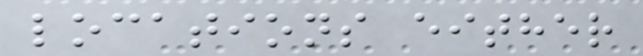locations either
